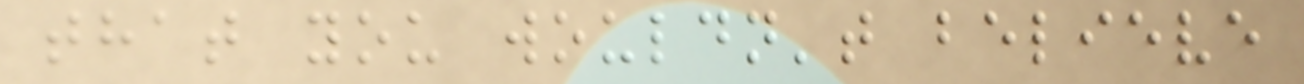that you wouldn't believe
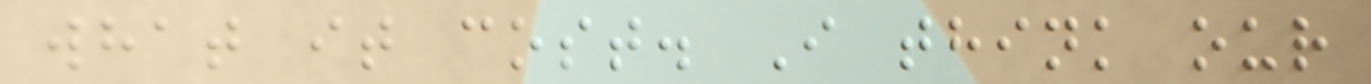what it cost. I think our
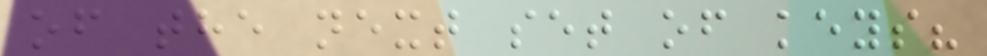of the next set of keys?
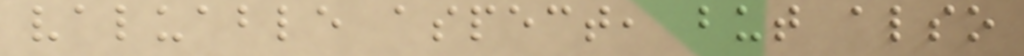valuable aspect, but also
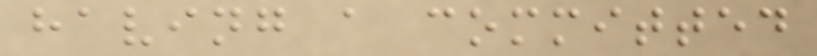having a committed
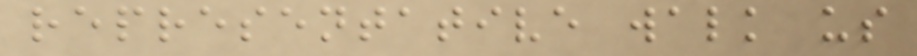representative walk us
